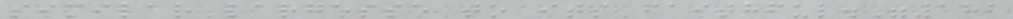similar largesse to its faithful."182
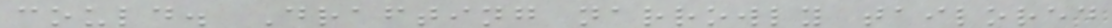could. Drafting narrowly tailored
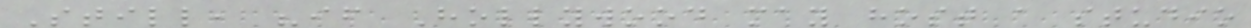Still, "if Hollywood may host a studio
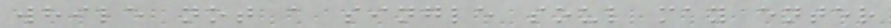while not a single soul may enter
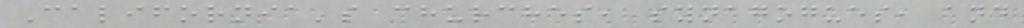California's churches, synagogues, and
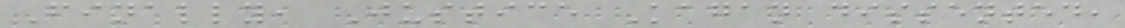Finally, Justice Kagan dissented,
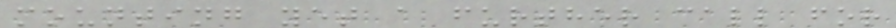mounting yet a further call for
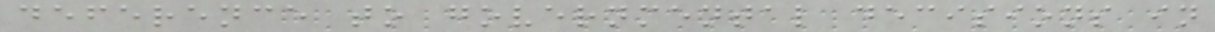deference to governmental decisions in
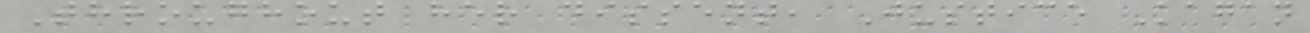Throughout her dissent, Justice Kagan
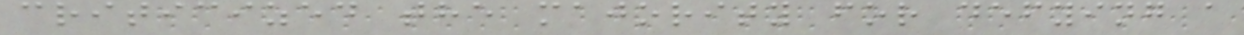criticized the majority for defying a
